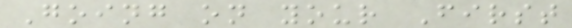Going on your First
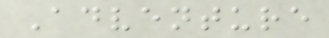Adventure
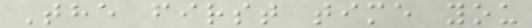The first time you
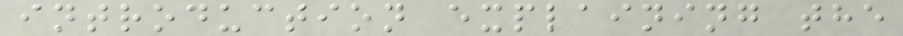introduction explaining the
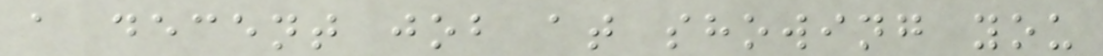a decent job at showing you
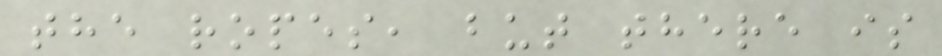the ropes, but there is
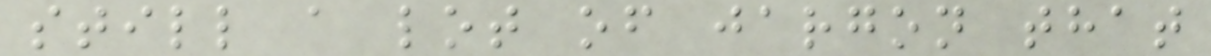still a lot of jargon that
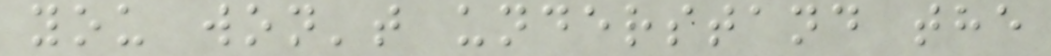you won't understand the
